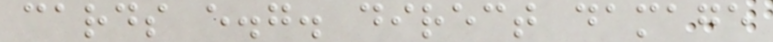cards e.g. direct damage
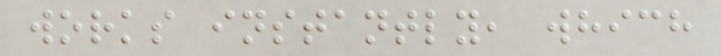works instantly, which
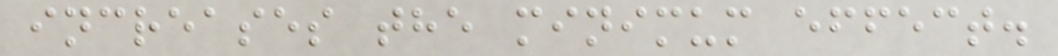increases the minimum effect.
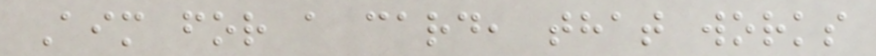Aim for a card, that works
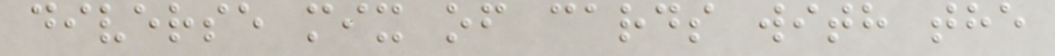diverse mix of cards with the
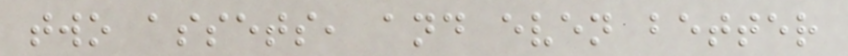two assets, and even better
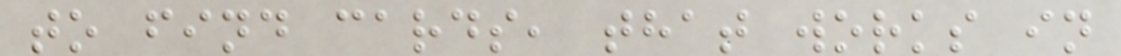to find cards, that works in
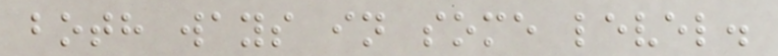both ways in some level.
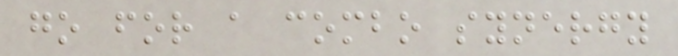go for a combo synergy
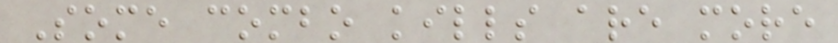Some combo kills are more
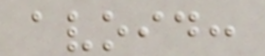avoid:
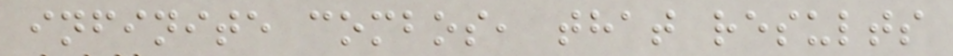infinite combos, that results
